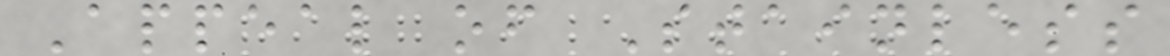Appeal of Stainless
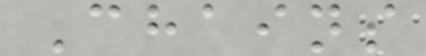Chains
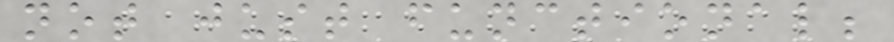not just functional;
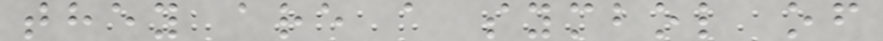they are a symbol of
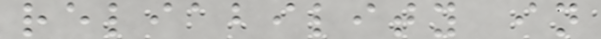reliability in
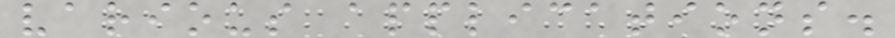various applications.
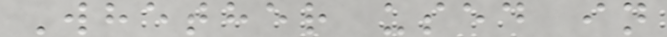Whether used in
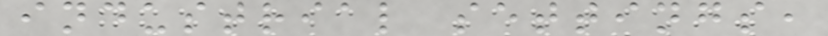industrial settings,
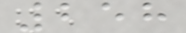258
